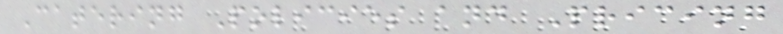Catering Policies and Pricing
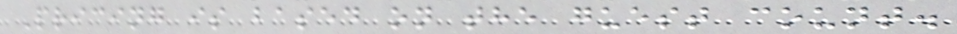Pricing is based on the guest count.
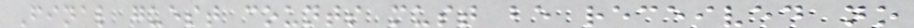Final guest counts must be received no
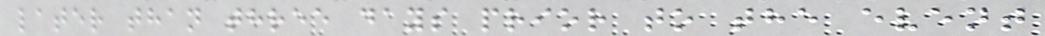later than three days prior to the event
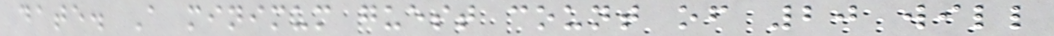date. A minimum guest count of 20 will
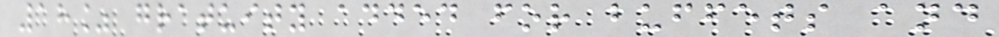18% gratuity added for buffets and
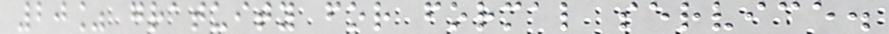20% gratuity for formal service.
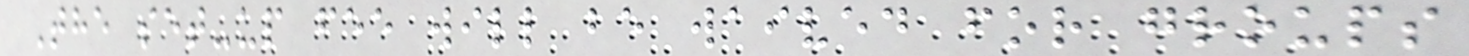The set-up fee will be waived for groups
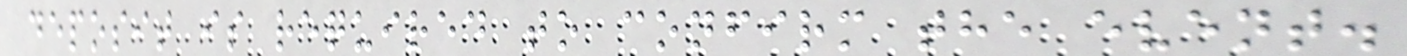deposit is required to confirm the event.
